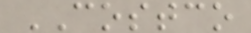COSTCO
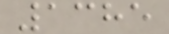1385
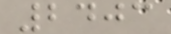2403
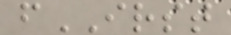fIRST
